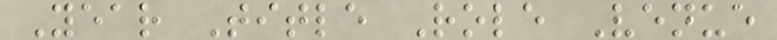Year Title Role Venue
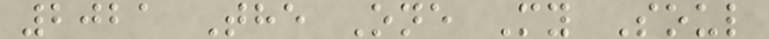2021 The One My Soul
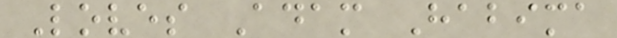Loves Adam Habima
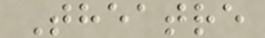Theatre
